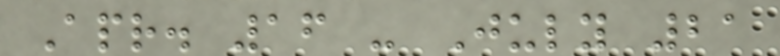Apr. 16 - July 21
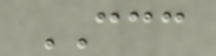CCC
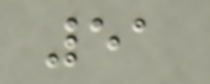51
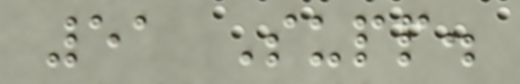51 Supp.
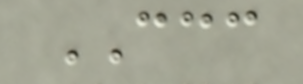CCC
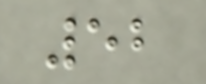52
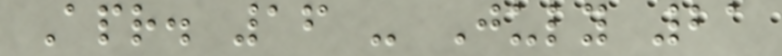Apr. 16 - July 21
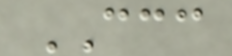CCC
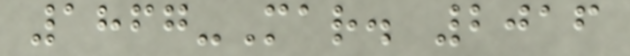1867-Mar. 2016
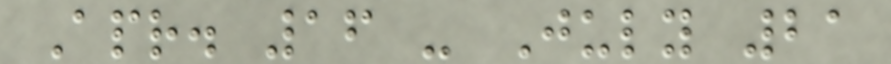Apr. 16 - July 21
